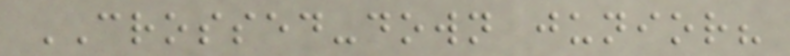CROSSED-down junior?
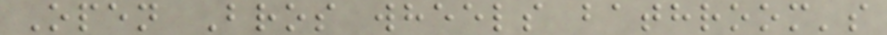Open Bros wheels bathroom's
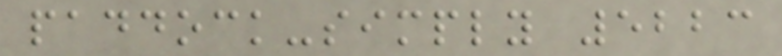paddock-simply 5223
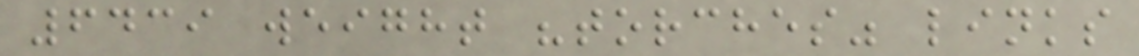6439 weight "torches" links
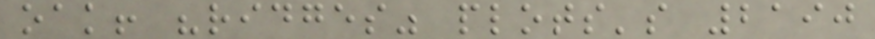oak! "ridges" plots's 2190
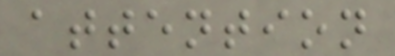attention
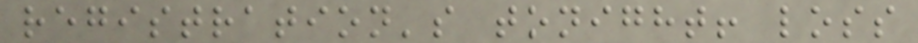registration's tonight! loss
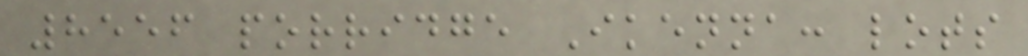8556 porridge Ikenna: lots
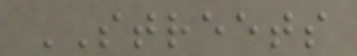STREETS
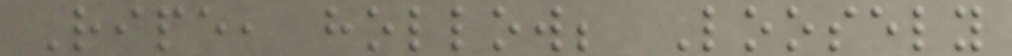Ripe, hollow; Loosely
